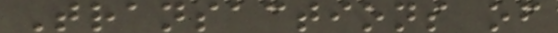Transactions of
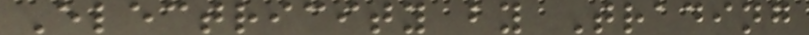Electricity by Trading
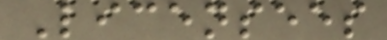Licensees
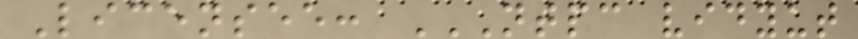Licensee: NTPC VIDYUT
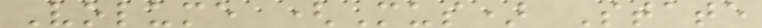Volume (Mus) State
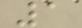1
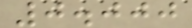0.000
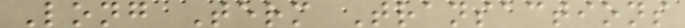Long Term Transactions
